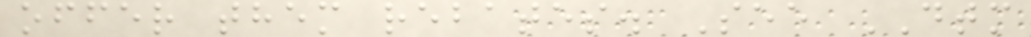offer them rebates. See DTM
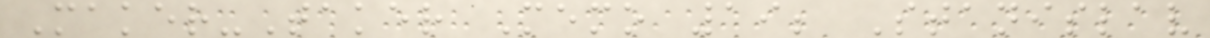Maker-Taker Memo 19; Stanislav
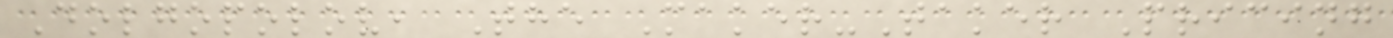Dolgopolov, The Maker-Taker Pricing
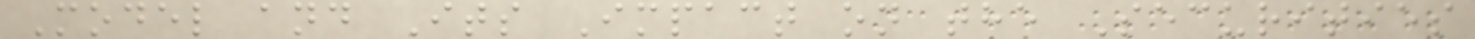Model and Its Impact on the Securities
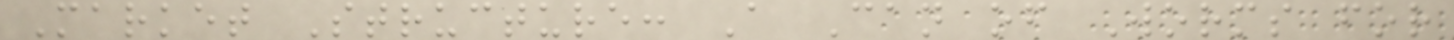Market Structure: A Can of Worms for
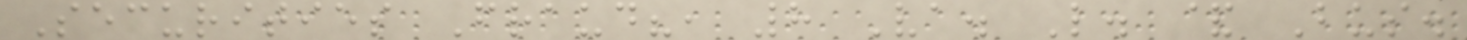Securities Fraud?, 8 Va. L. & Bus.
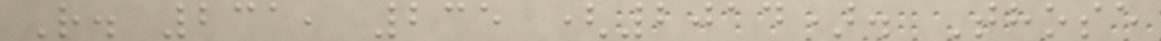R. 231, 235 (2014). Those
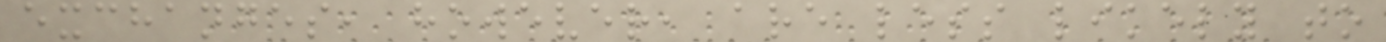exchanges, however, are less likely to
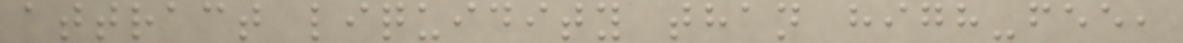attract liquidity than high-fee,
